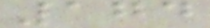174
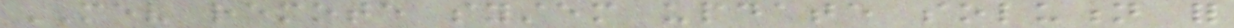MEV remote system update solution for
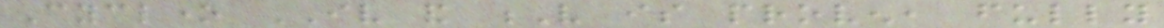Cyclone IV and V is proven, fully
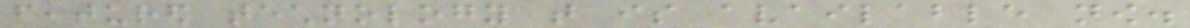featured technology that is available now.
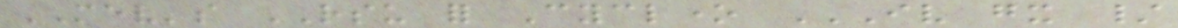MEV's RSU for Cyclone IV GX /
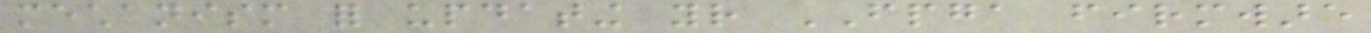mechanism for updating your FPGA firmware
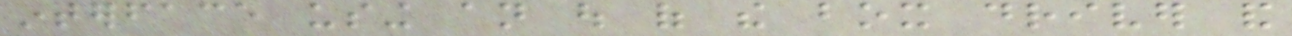interface using an out of the box driver and
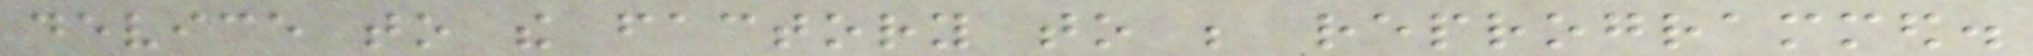device to the factory to be reprogrammed.
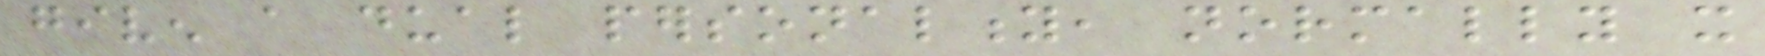given a dual personality, normally it
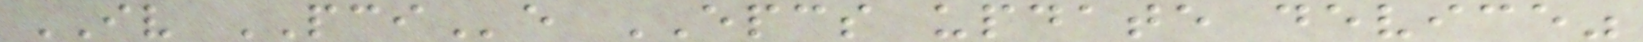IV PCIe EPCS update device"
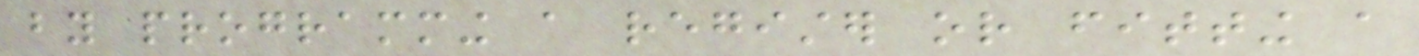by programming a register or fitting a
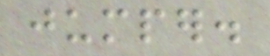jumper.
